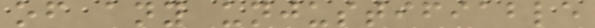of any unjustifiable
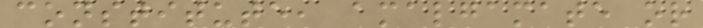constitute, amalgamate or
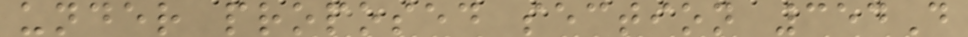under proposed section 354D
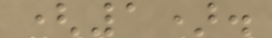(1).
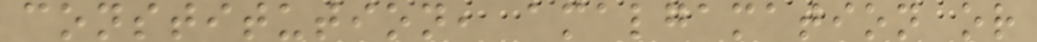constitution, amalgamation or
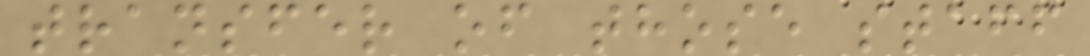transfer of those staff
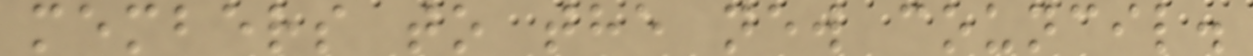members to the new council.
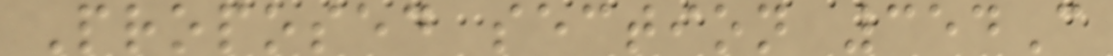Proposed section 354C
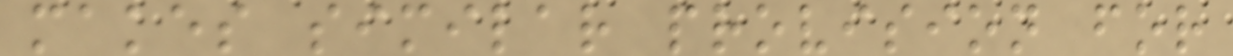makes similar provision for
